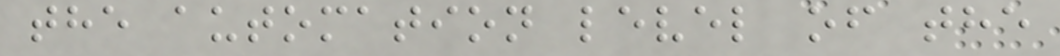the automation level of the
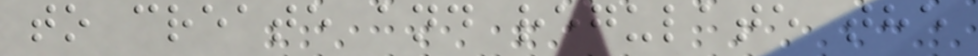to create and regulate the
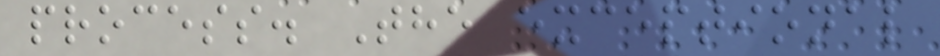process. The exceptional
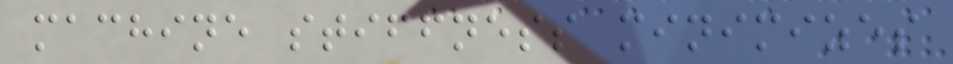machine stiffness minimizes
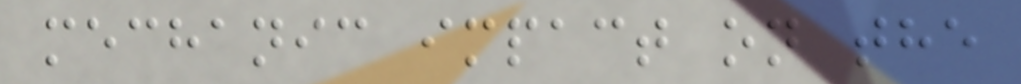mechanic impact on the
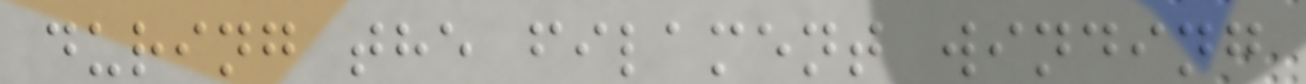during the filament winding
